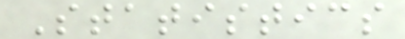Statistics
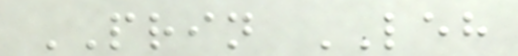PRIN LEH
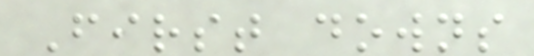First downs
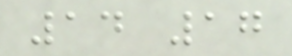14 17
